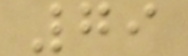79
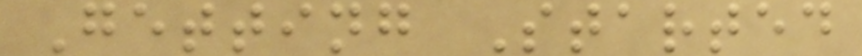Getting Started
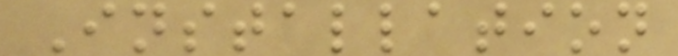Installation
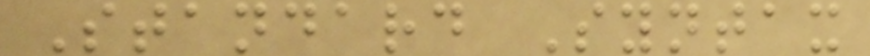Standard Syntax
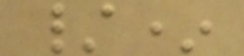/*
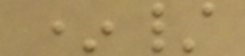*/
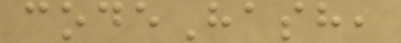codeHash,
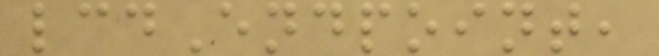lcdEndpoint,
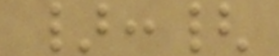}:{
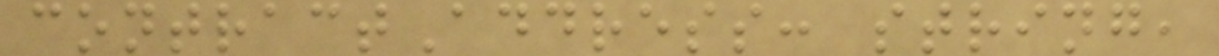contractAddress: string,
